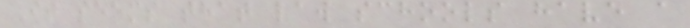It seems that law schools have a
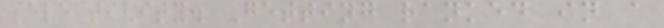selectivity. Getting ranked in a
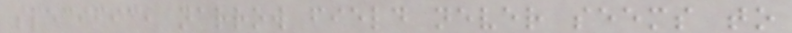specific, narrow field never seems to
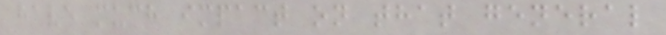have much impact on that general
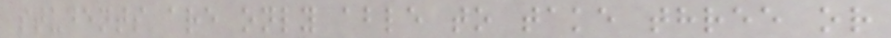students are only able to take three or
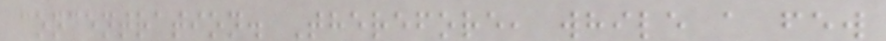concentration. Therefore, while a few
